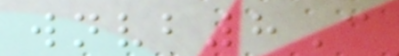wnvb8C
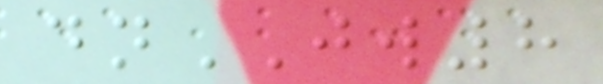dnJW8
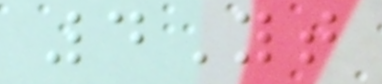4Yt
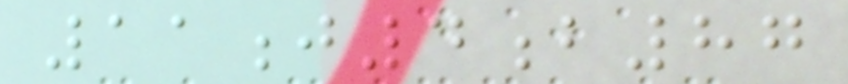11j4b87
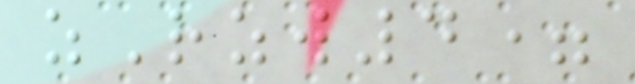zRzw4=
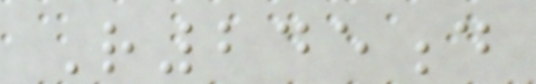R245d
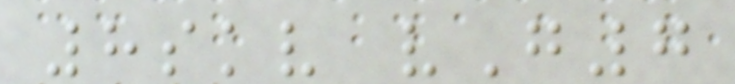8skv vG7
